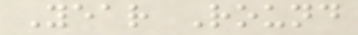Year Round
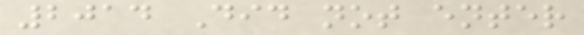2014 Did not enter
